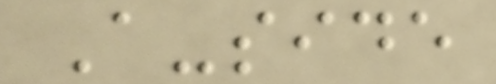A-side
